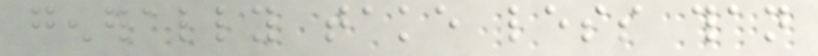generally take less than
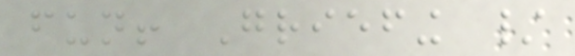fun! Griefing /
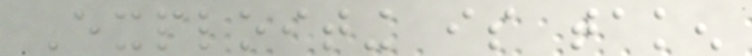Exploiting is taken
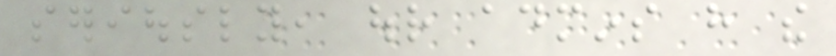seriously, our admins have the
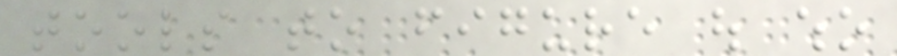tools to figure out who
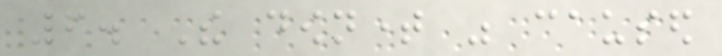6. The downtime was caused
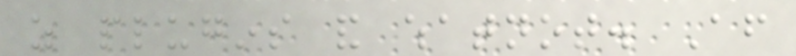as plugins and whatnot. After
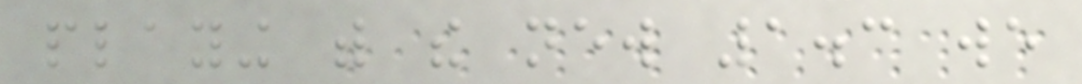playing with the new 1.3 we
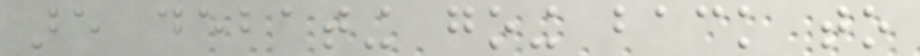are debating going back to
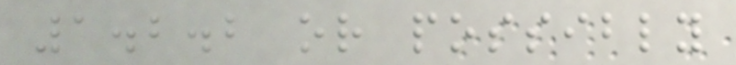1.2.2 or possibly
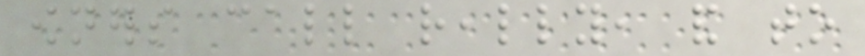owners call really, and to
